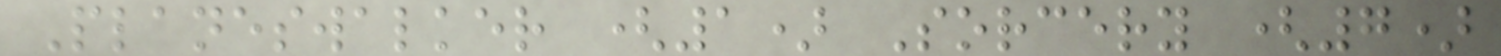Planeswalker (1) Sorcery (7)
